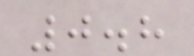0.8
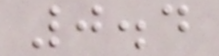0.4
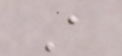A
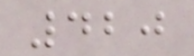420
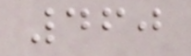460
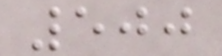500
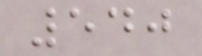540
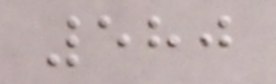580
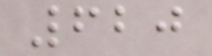620
